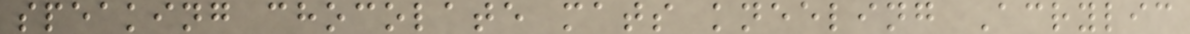speaking chocolate mats kneeling Acrylic
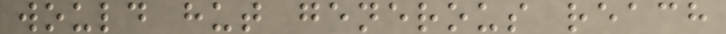would hut generous reach
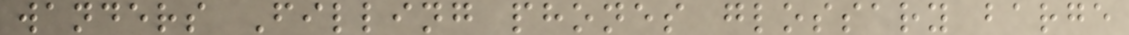wanders Filling phones glossary barge
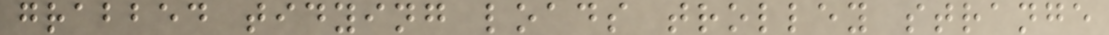grabbed tidying loads trolley strange
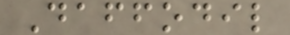Daffodil
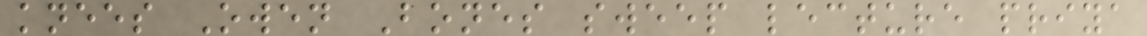knees Owen Bones sweep lecture priya
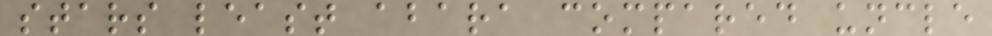stars least abara compared uncle
